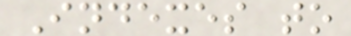Indexes to
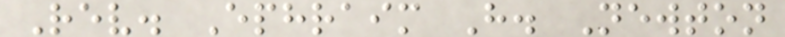Rev. Ephraim H. Newton
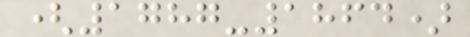(1787-1864)
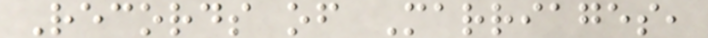Records of Marriages,
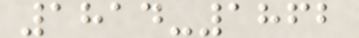1814-1862
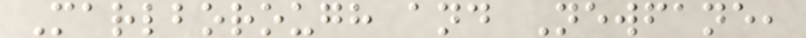Marlborough and Newfane,
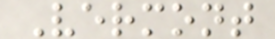Vermont
